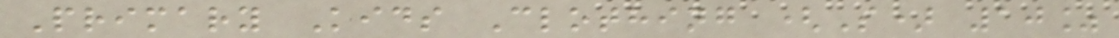Primary Kids Clothing (S) 10%
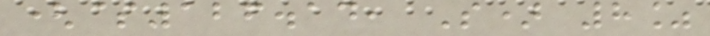($126.14, S) 8%
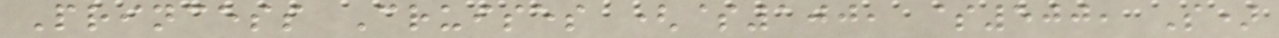Princess Cruises ($100, $500, S)
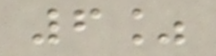6%
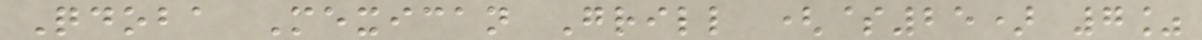Qdoba Mexican Grill ($25) 7%
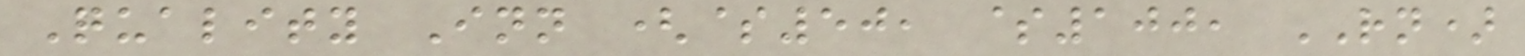Quality Inn ($50, $100, RN)
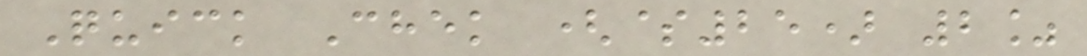Quick Chek ($25) 2%
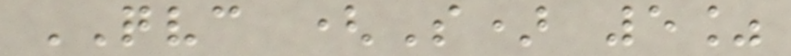QVC (S) 5%
